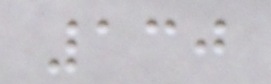130
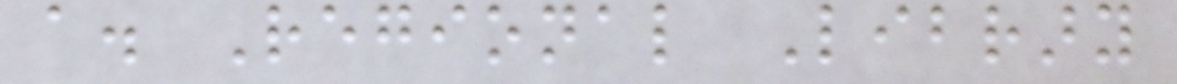a. Regional Library
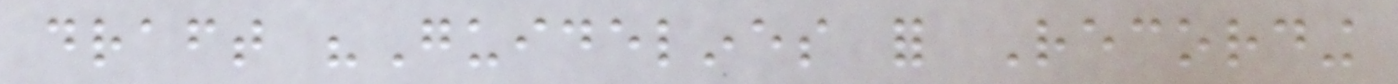draft "Guidelines for Recording
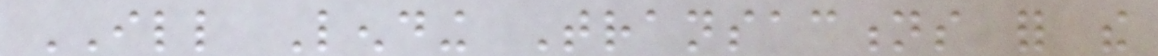ILL Lending Transactions for the
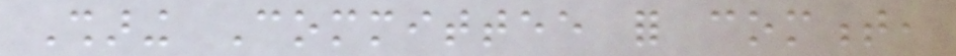Sharing Committee for comment,
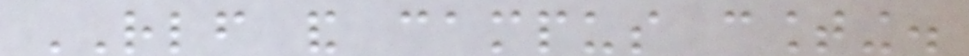RLF and campus counting.
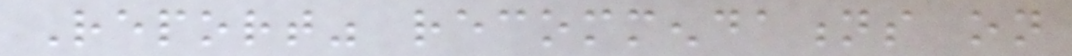Report" recommendations on
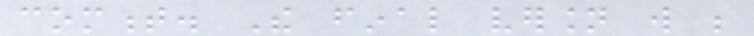comment. The final version will be
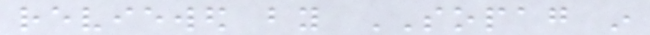reviewed by SOPAG in
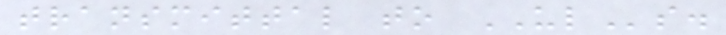transmittal to ULs.
